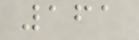161
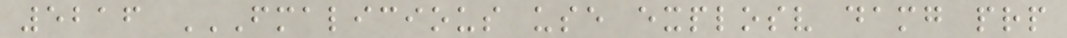5216 FMALICIOUS USE EXPLOSV DAMG PRP
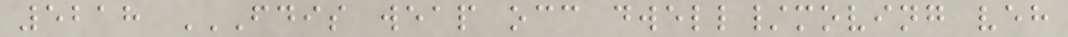5218 FDIS WEAP OCC DWELL/MOVING VEH
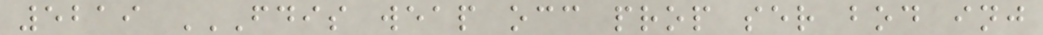5219 FDIS WEAP OCC PROP SER BOD INJ
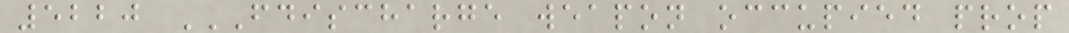5220 FDISCHARGE WEAPON OCCUPIED PROP
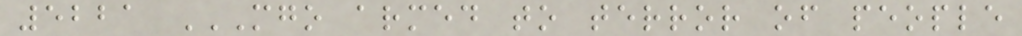5221 MGO ARMED TO TERROR OF PEOPLE
